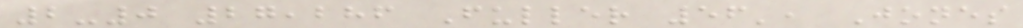2-0 27,286 Fuller 56', Jones
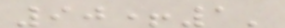90+1'
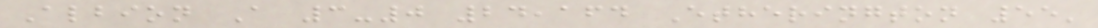Albion A 3-0 24,164 Etherington 55'
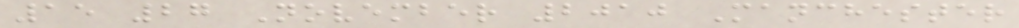15 27 November 2010 Manchester
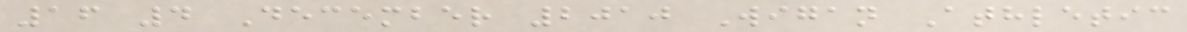16 4 December 2010 Wigan Athletic
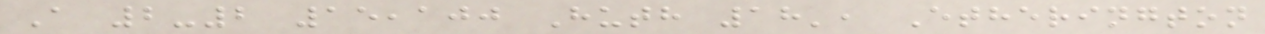A 2-2 15,100 Huth 18', Etherington
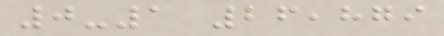0-1 26,879
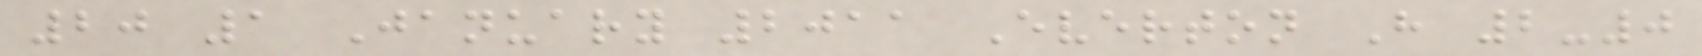20 1 January 2011 Everton H 2-0
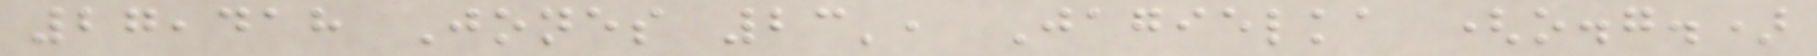27,418 Jones 23', Jagielka (o.g.)
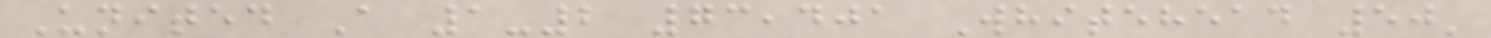United A 1-2 73,401 Whitehead 50'
